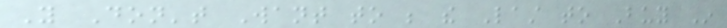You Don't Want to be the Last to Buy In
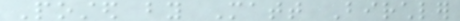Posted by Matt Birchler
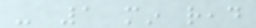- 1 min read
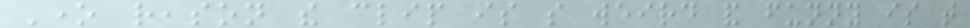One reason the clip is so weird and funny is that
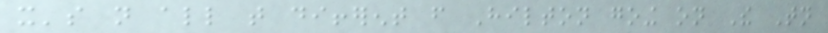it's not all that different from Hilton going on The Tonight
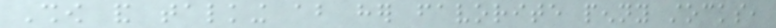Show and talking about her favorite penny stocks,
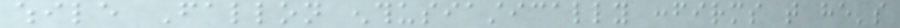while Fallon enthusiastically confirms that he's
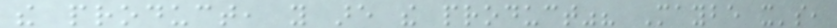the product, you are the product"? Maybe it's,
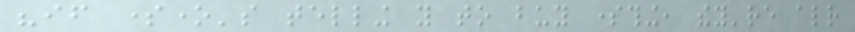"if someone's telling you to buy something, they're already
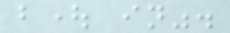bought in".
